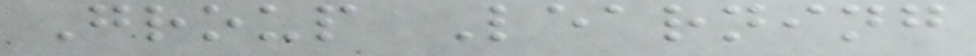Group Learning
